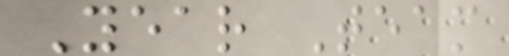Year Team
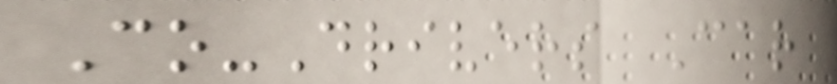Co-Drivers Car
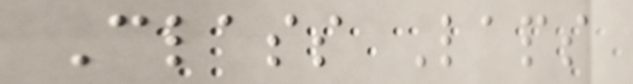Class Laps
